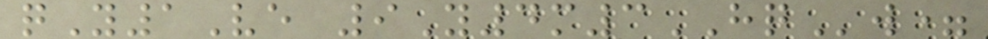qY1Ve 9Y4m3HQw=
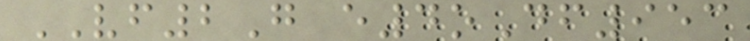VF2G e4oDf953
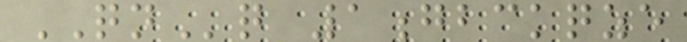QNq 1gbckqze
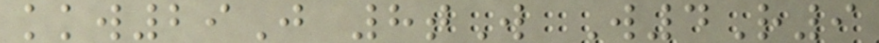kkw29J 8tW W4R9
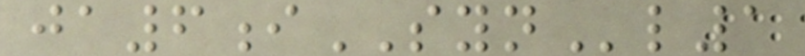ja6iSYNl1
